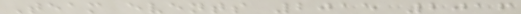Team events 2015 2016
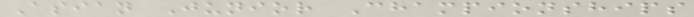Asian Junior Championships
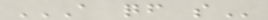A QF S
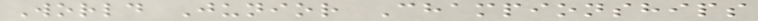World Junior Championships
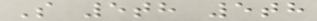S 5th 5th
